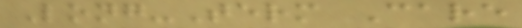Long-Term Care
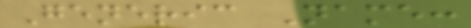Generic Name:
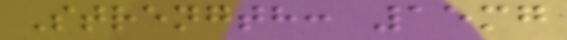Strength: 15mg
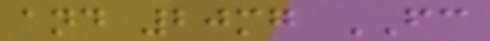and 20mg FC
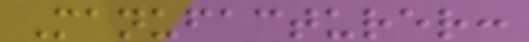Manufacturer:
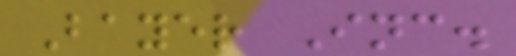Bayer Inc.
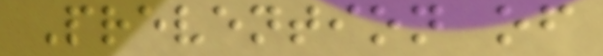Prevention of
